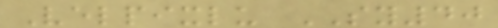Velpixlu SY40
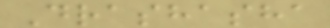Drashasha
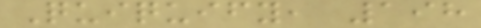Quiquify, 198
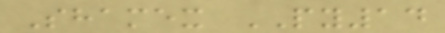Shamex PY14
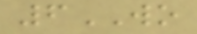6WO
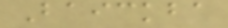Baickba
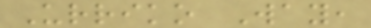Urriko Way,
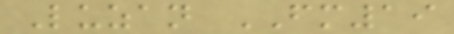Luzan FM19
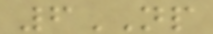6NP
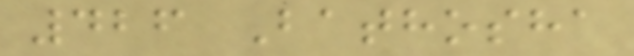426 Bathosha
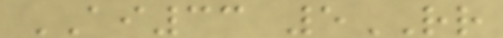AI33 5RR
